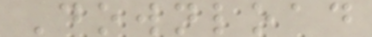Download
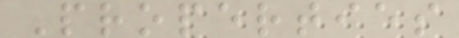Properties
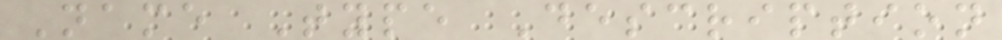Name Type Description
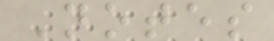Notes
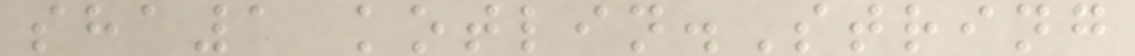sha1 kotlin.String
